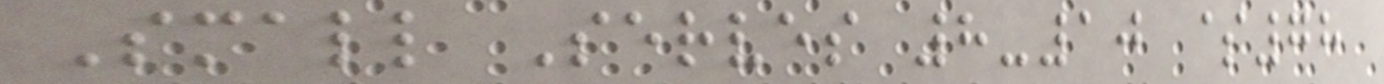Small Serves 8-10 $78
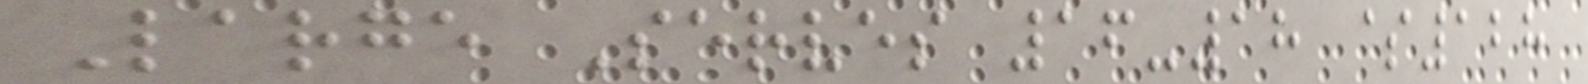Large Serves 16-18 $128
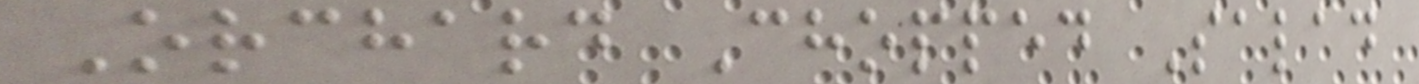Orchard Chopped Salad
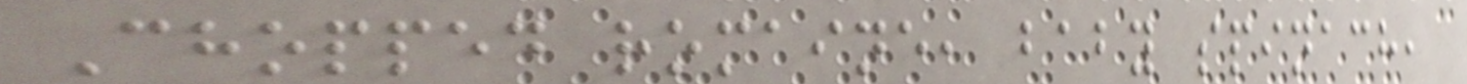Chopped romaine, baby spinach,
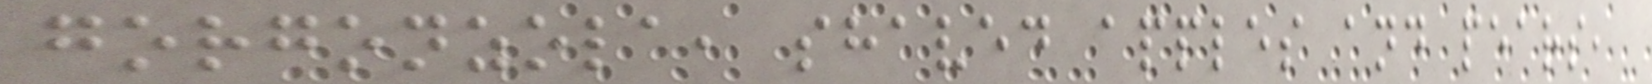gorgonzola, shaved apples and pears,
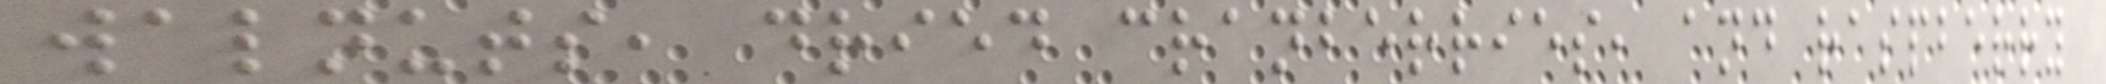walnuts, dried cranberries, and raspberry
